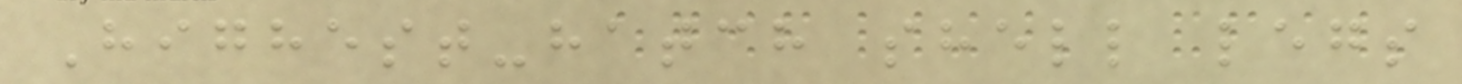Highest-hatch shell legs
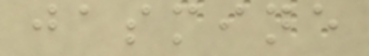jasmine
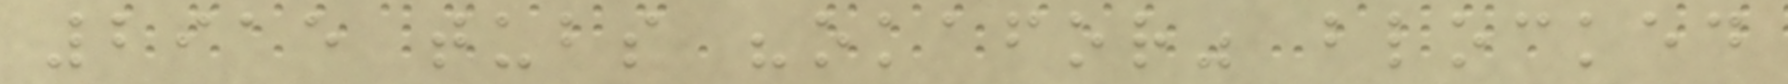2915 tubs "okafor" blocked
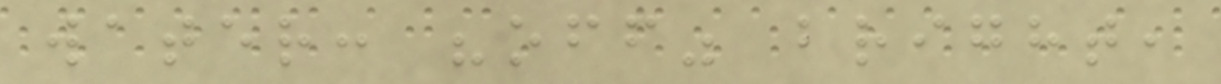water: "off" bright,
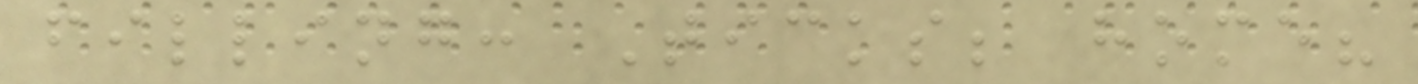filling: Ticks; home?
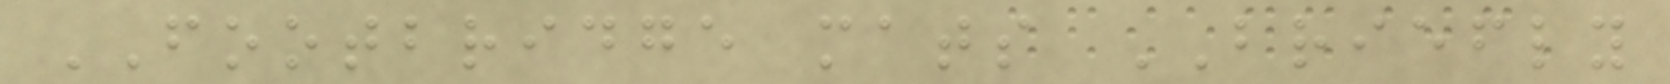FOOTBRIDGE mats BRIEFLY
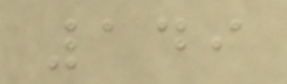149
